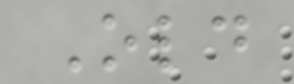Old
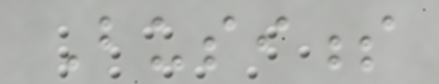Business
